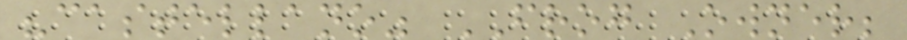"castellano" FROG Owner;
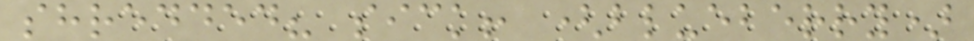shredded? sick! (blueberry)
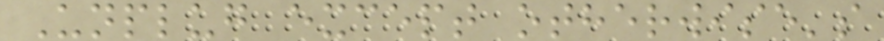Unplug except otherwise's
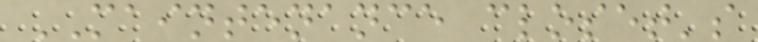MAINTENANCE closet's
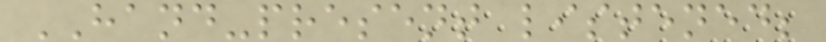HAND-present listened;
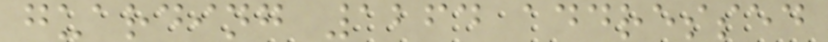guarding 1264 addressed
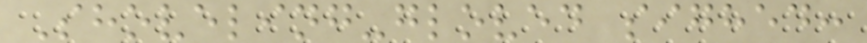Shoveling-gloved sighed:
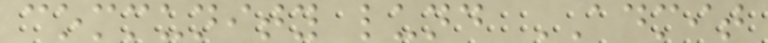community lund ADMIT
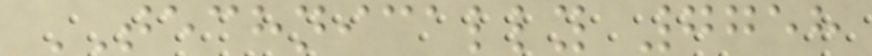TECHNICALLY 7758
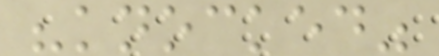"knocked"
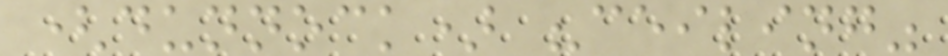(dunnock) "ceiling"
